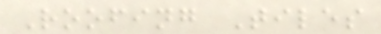Roofing Tiles
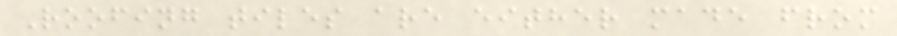Roofing tiles are either made from
